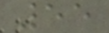55
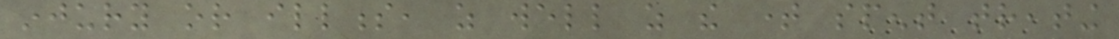injury or illness, as well as the time spent treating
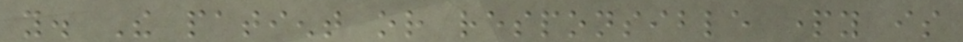you. The patient or responsible party is
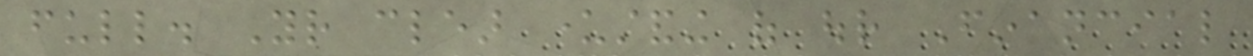full. Your clear understanding of our Financial
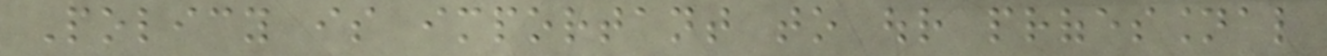Policy is important to our professional
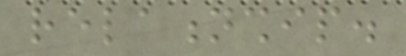relationship.
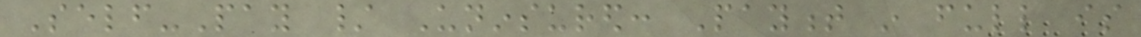Self-Pay / Uninsured: Payment in full is
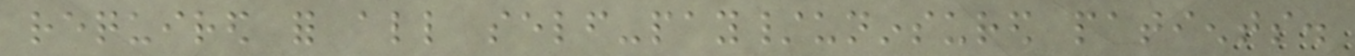required for all self-pay/uninsured patients.
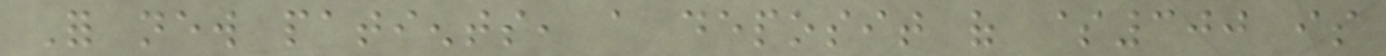For new patients, a deposit of $300 is
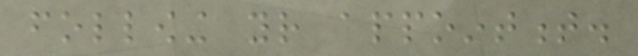following your appointment.
